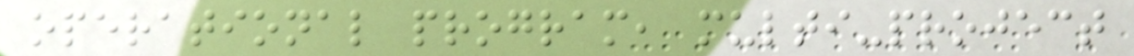operational program, multi-project
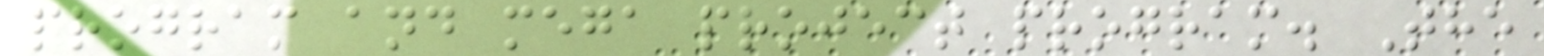program and mega project program. The
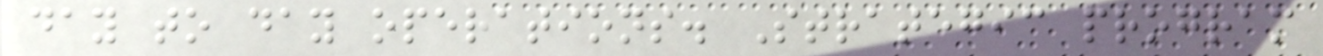day to day operations. Strategic program
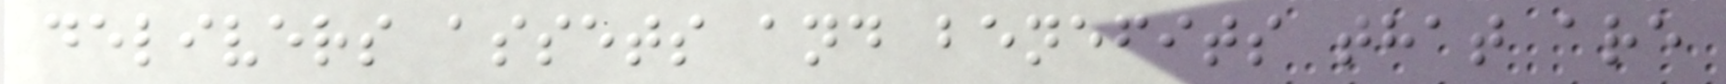delivers assets and benefits that are
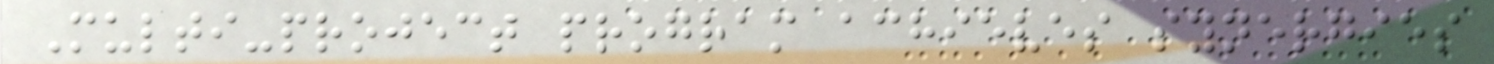Multi-project program achieves synergies
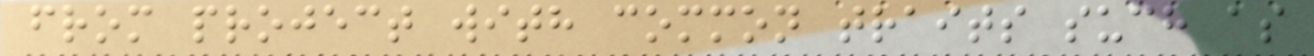from project with common traits such as
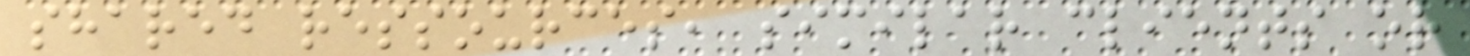shared ressources, similar clients or
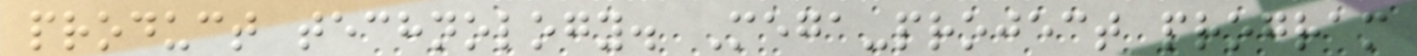product technology. Mega-project program
